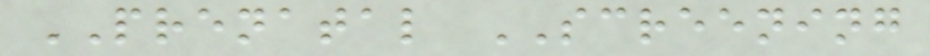PRENATAL SCREENING
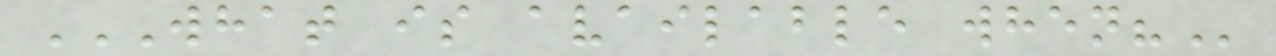WHAT IS AVAILABLE WHEN?
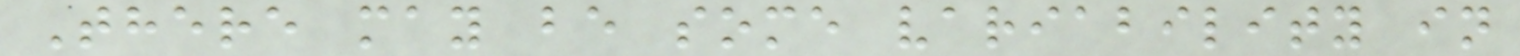There may be some variability in
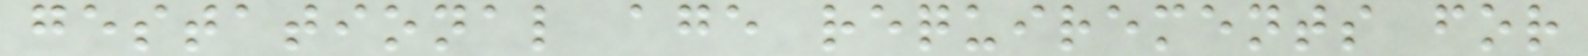gestational age requirements for
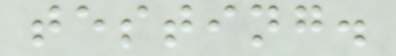testing.
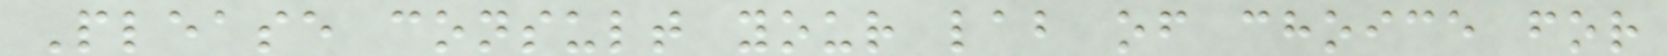Please consult your lab of choice for
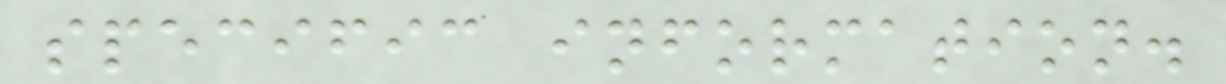specific information.
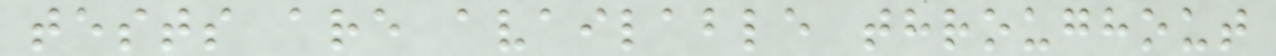tests are available throughout
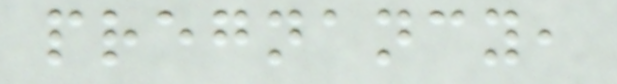pregnancy,
